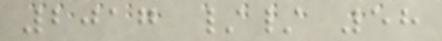2017 // 58
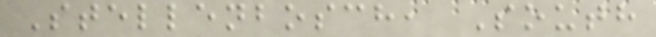Stellenbosch, South
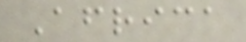Africa
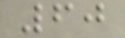60
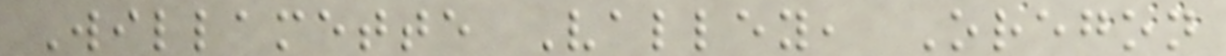Willamette Valley, Oregon
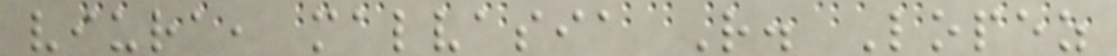viura, malvasia R. Lopez
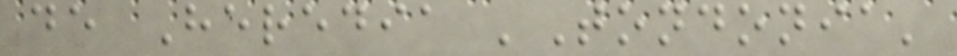de Heredia 'Tondonia'
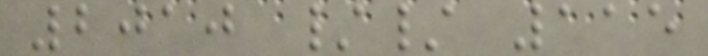2010 // 115
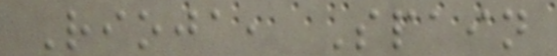Rioja, Spain
